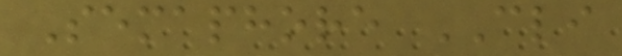Semaphore CLI
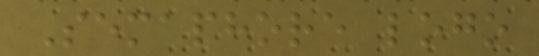Semaphore logo
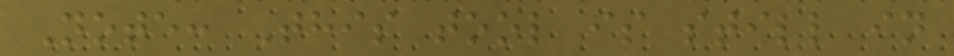Note: This tool is still in
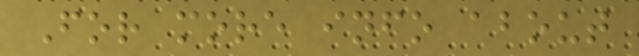For more info about
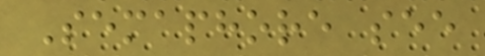Semaphore see
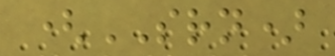(SRN)
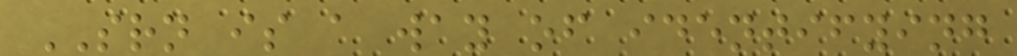SRN is a way of identifying
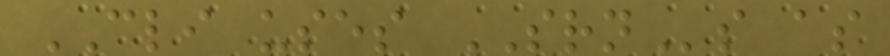CLI uses SRNs as
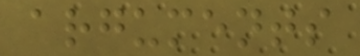arguments
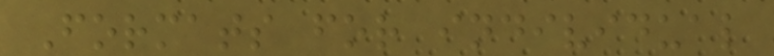Formats for individual
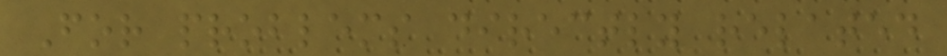For problems directly related
